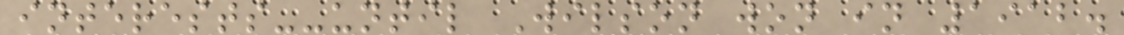interests--until Wilson won in 1912.
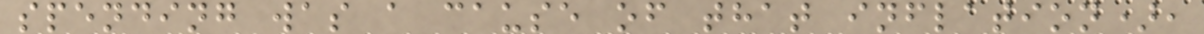spending was a cause of that inflation),
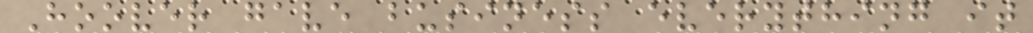Hoover gave business everything it
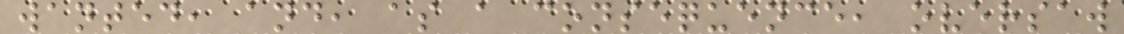wanted, and, as a consequence, oversaw
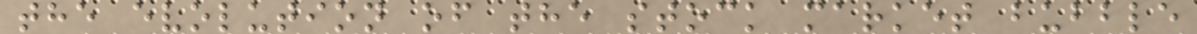the evolution of the stock market bubble
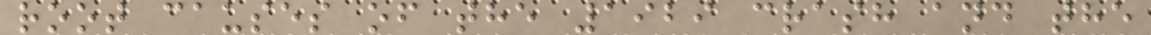root causes of the 1929 crash and the
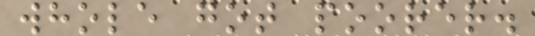whole got poorer.
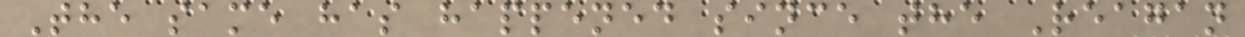The same has happened since the Reagan
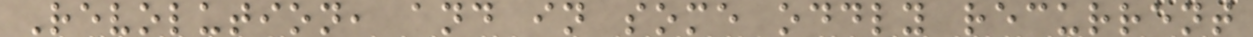Revolution, and in some oddly recurrent
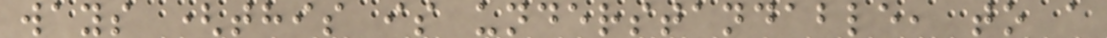ways (this is understandable, to a
